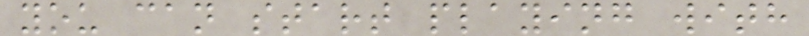you can start playing with
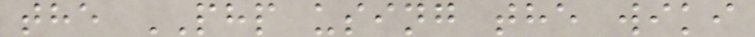the PHP using the wiki
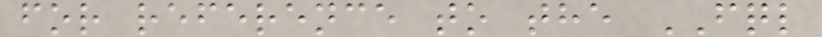for reference to the FQL
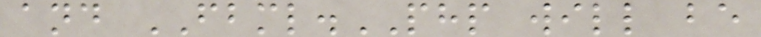and FBML.PHP will be
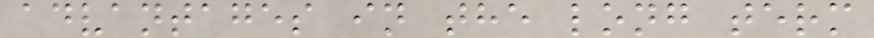advantages in the long term
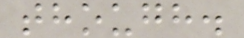though.
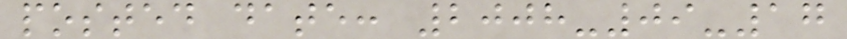posted date: 2008-09-17
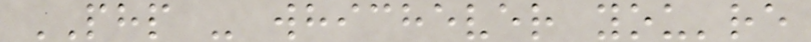PHP - whichever you're
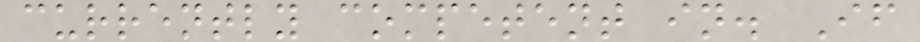currently competent in. If
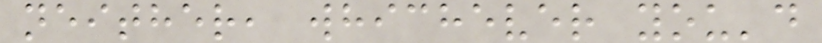neither, whichever you'd
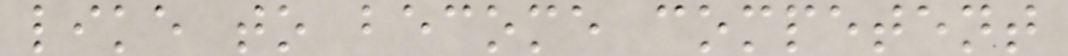like to become competent
